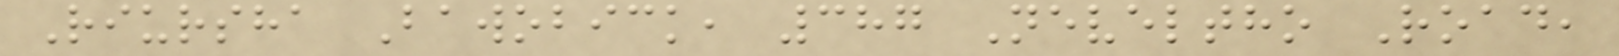Riursha Bawobick, 387 Neveltho Road,
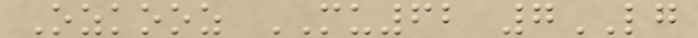Ozkooz MU62 7LG
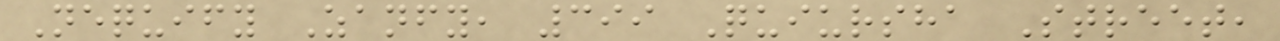Nequify Zanfy, 399 Quiursha Street,
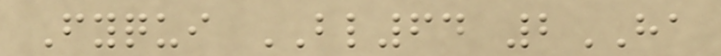Fyqui BL64 2HA
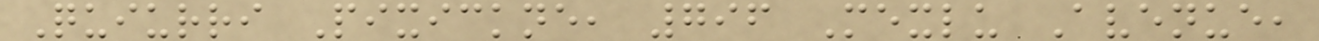Quiurri Pixickne, 796 Mexlu Avenue,
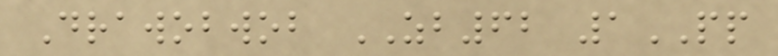Drawobwob ZB62 1PP
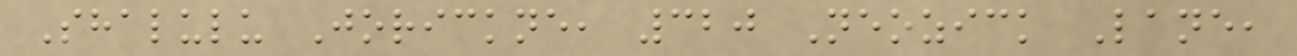Shalulu Jorickne, 320 Neozick Lane,
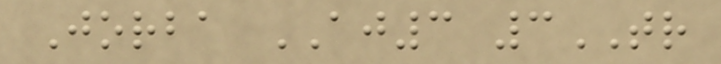Jorba AJ3 3TR
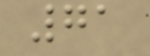71
